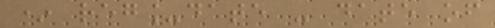* reg_date - date of
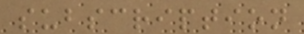subscription
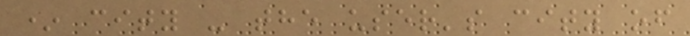* city - the user's city of
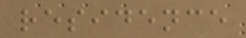residence
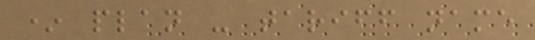* plan - tariff name
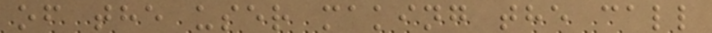of the user making the call
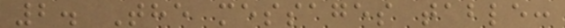2. The messages table:
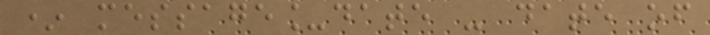* message_date - date of
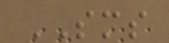SMS
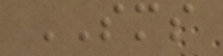SMS
